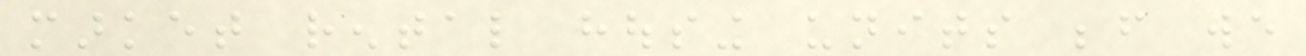market rental housing units before we
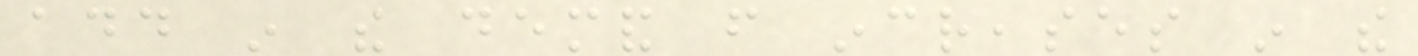add in the demand from increases in the
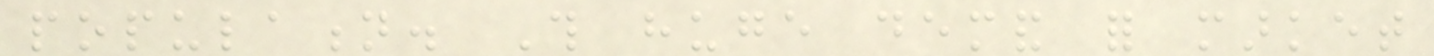population. This huge demand for market
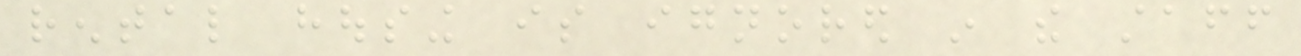rental housing is ignored in the staff
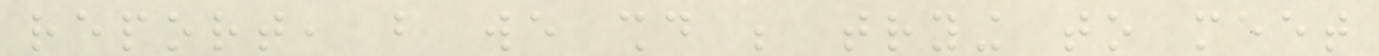report, but we should be trying to meet
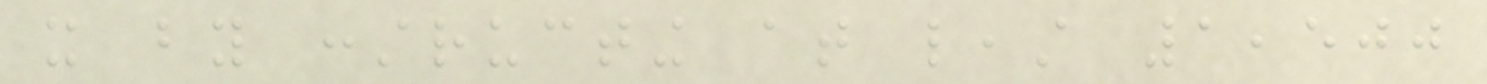it by constructing at least 1,500
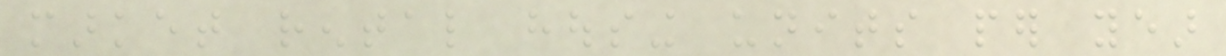market rental housing units per year
